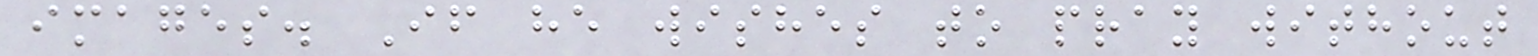images. If he wishes to pray without
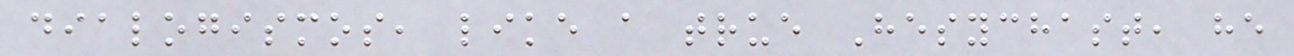dialogismos, like a true Hesychast, he
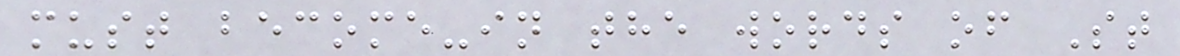must become-in the words of St
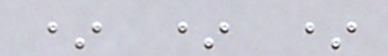* * *
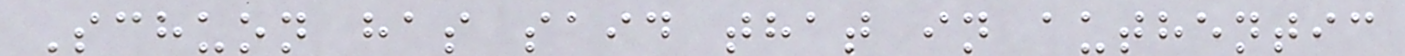Schuon has said that in authentic
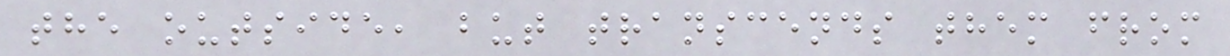the outside, but transcends them from
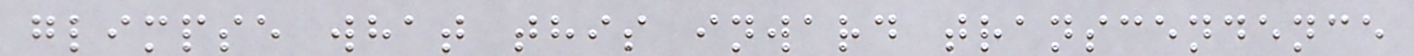glimpse what this inward transcendence
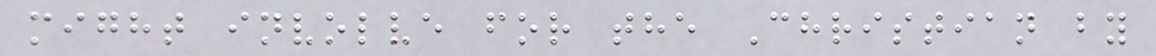might involve for the Christian by
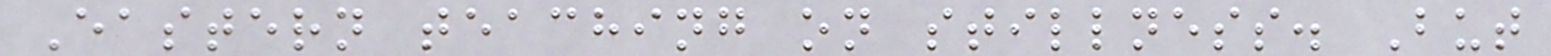Eastern teaching on stillness. But
